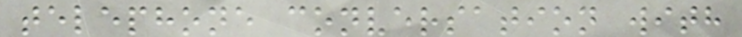telephone conversation with
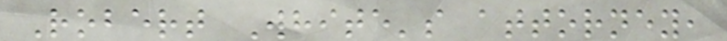Robert White's attorney,
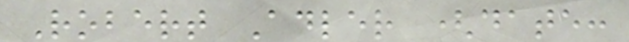Robert Adler (date:
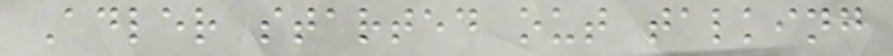Adler started out talking
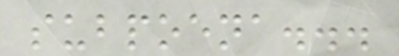subpoena...
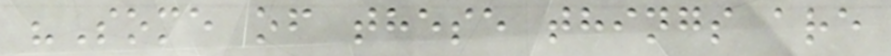"Some of these things are
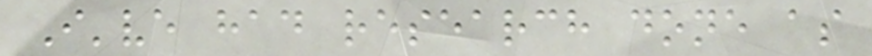I've had research done as
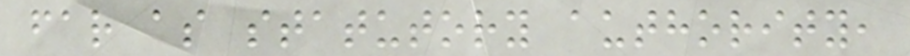far as statutory authority,
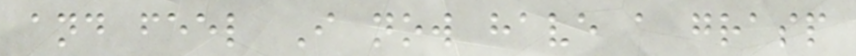and feel I now have a grasp
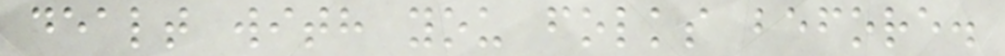dealt with you folks before.
